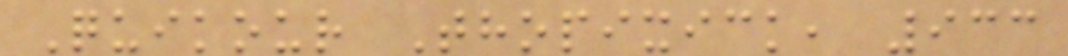Quikour Thopixick, 933
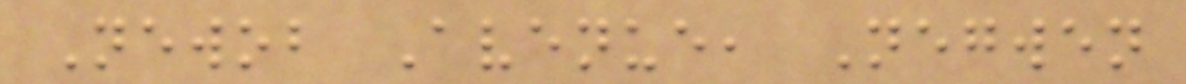Newob Avenue, Negwen
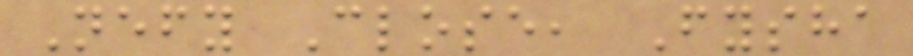Nefy Close, Fysha
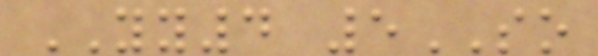YY4 5SO
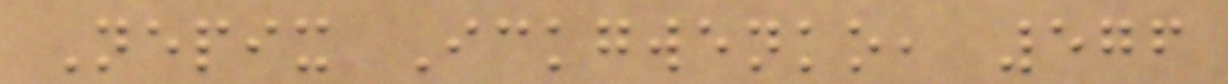Nepix Ickgwenko, 576
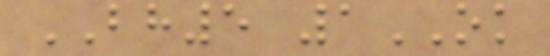BH5 1OK
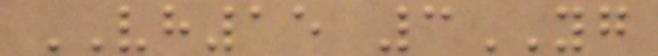VH15 3YG
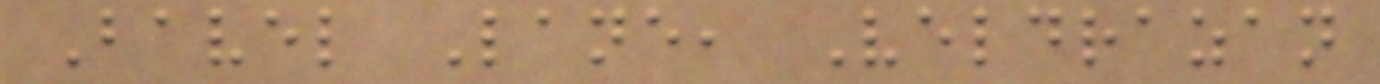Bavel Lane, Veldrazan
